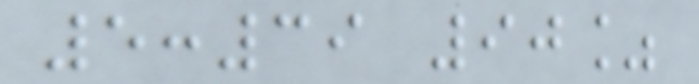5:39 90%
